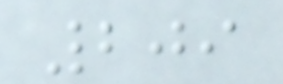209
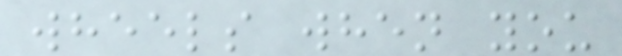wheels when you
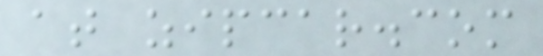at zipcar.com
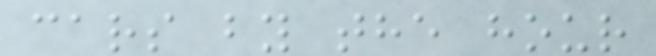cars by the hour
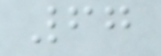67
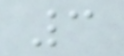3
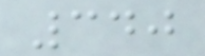340
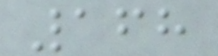168
